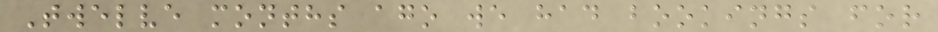Twelve months ago we had bookings for
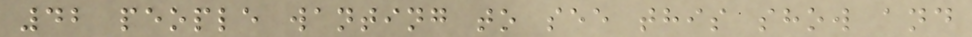42 people wanting to see this show and
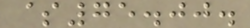$75.00.
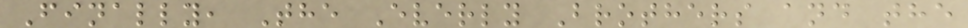Finally, The Everly Brothers and the
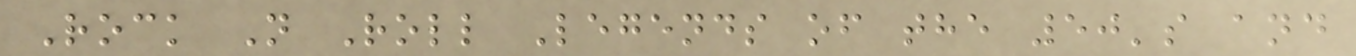Rock N Roll Legends of the 50's and
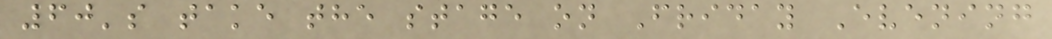60's take the stage on Friday Evening
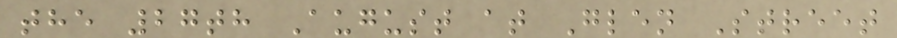the 27th August at Glen Street
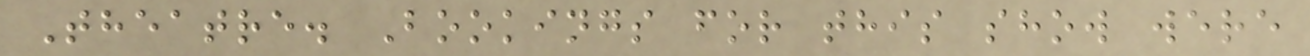Theatre. Bookings for this show were
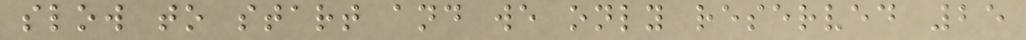slow to start and we only reserved 25
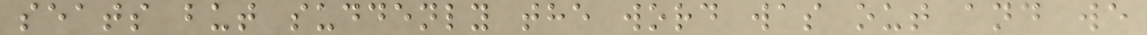seats but suddenly the word was out and we
